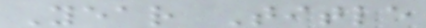Year Title
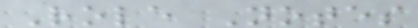Role Notes
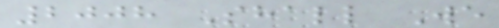2008 Shall We
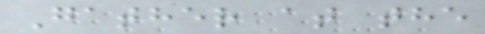Gather at the
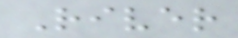River
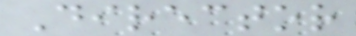Director
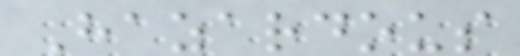Hazardous
